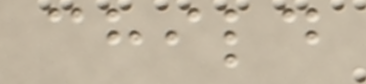child
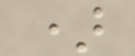)
